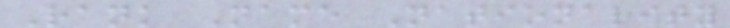Rank Name Nationality
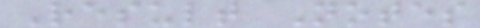Result Notes
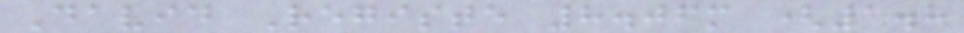David Registe 8.06m (1.8
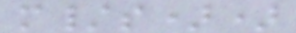m/s))
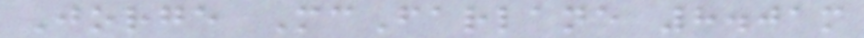Jorge McFarlane 8.01m
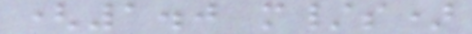(1.0 m/s)
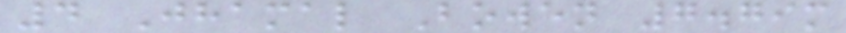4 Jhamal Bowen 7.79m
